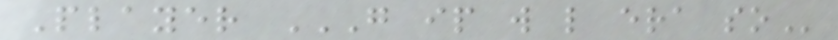Player G IP W L ERA SO
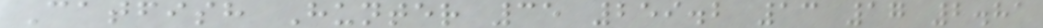Catfish Hunter 35 259.2 13 17 2.81
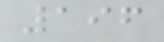196
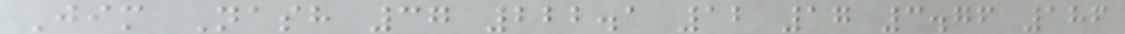Jim Nash 37 222.1 12 17 3.76 186
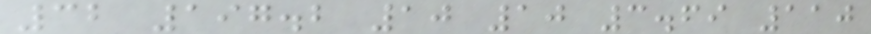32 197.2 10 10 3.69 110
